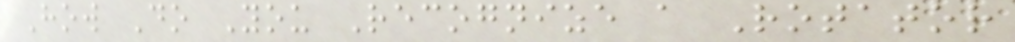How Do You Recognize a Rotator
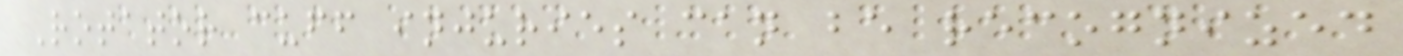Rotator cuff injuries can be recognized
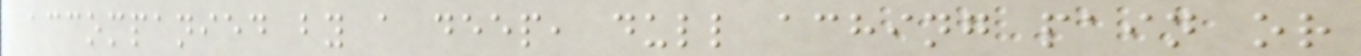accompanied by a deep, dull aching pain or
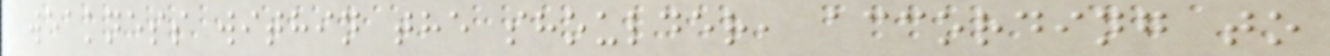weakness within the shoulder, according to
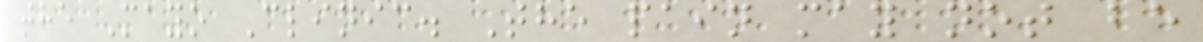the Mayo Clinic. The pain may not be
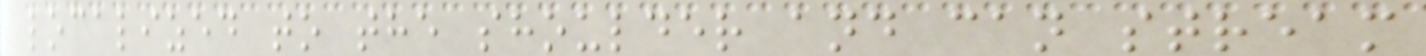localized to the shoulder and can stream
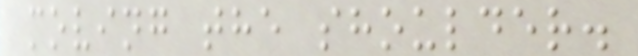moving the shoulder.
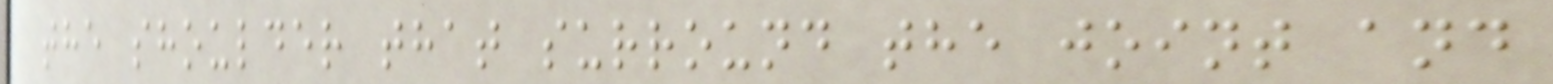the shoulder that surround the joint and
